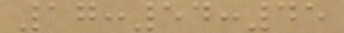17:54:45
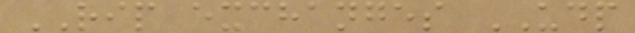RIP exchanges UDP
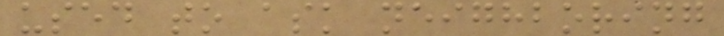used to ask neighboring
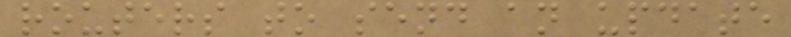routers to send an update
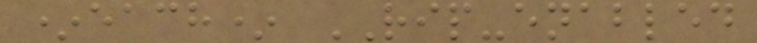*each* RIP-enabled
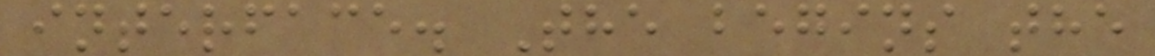interface. The begins the
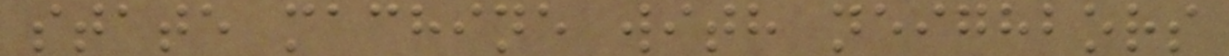state machine with neighbors
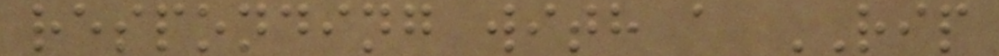responding with a RIP
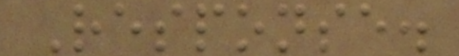Response.
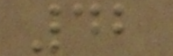42
